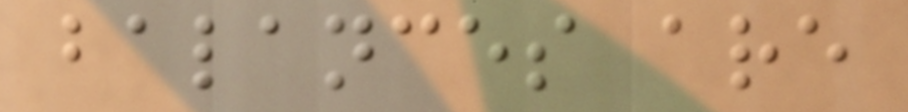balances are
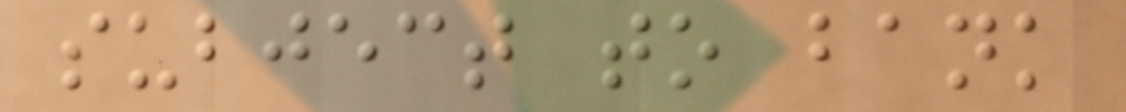subject to bank
